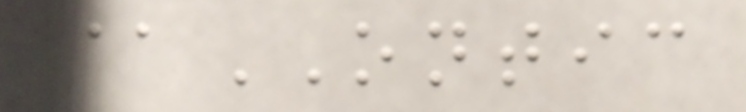@ONTIC
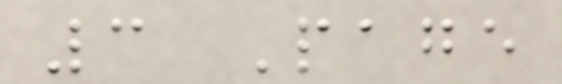3 Page
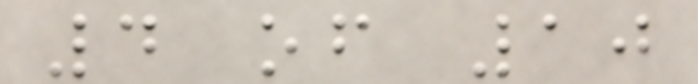4 of 10
